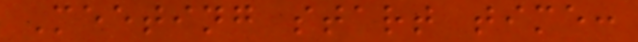Meeting start time:
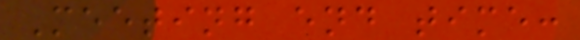Meeting end time:
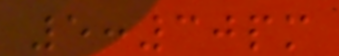5:30pm
